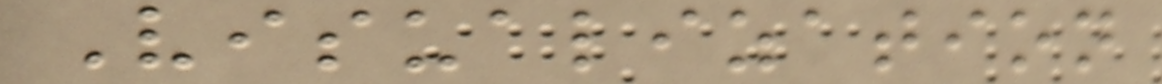Visualization
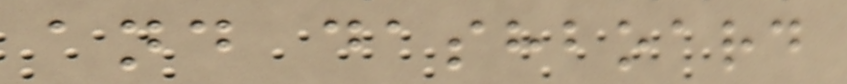and dashboard
